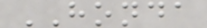HONDA
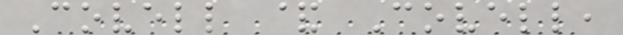Covell & Covell,
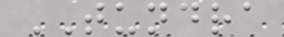TUNDRA
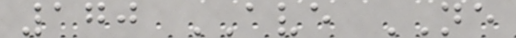170 AVE NE
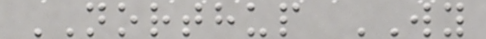NORTHUP WY
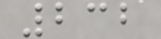232
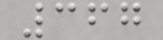367
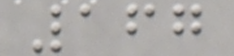167
